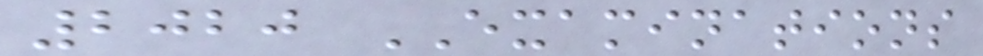2020 EXAMINATIONS
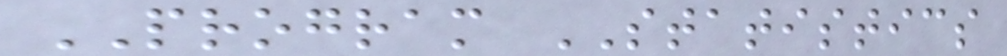PROGRAM STATISTICS
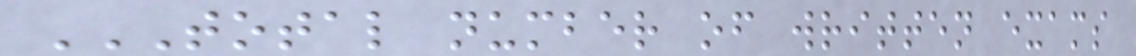TOTAL NUMBER OF WRITTEN EXAMS
